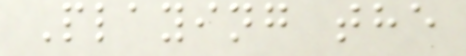Playing the
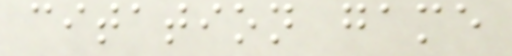citation game
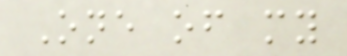One of my
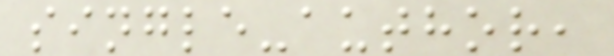single-author,
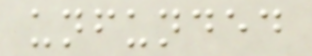unfunded
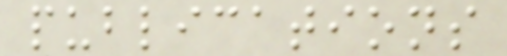publications
